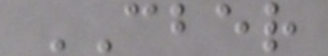CBER
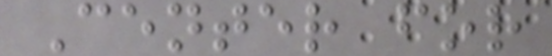Center for
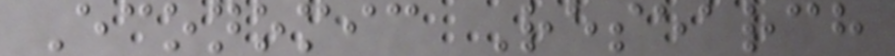Economic Research
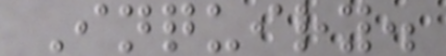Inquiry.
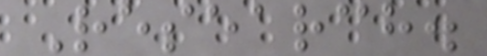Research.
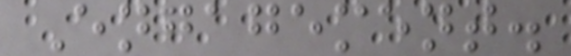Engagement.
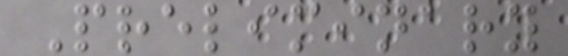Preliminary
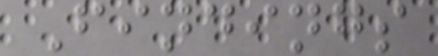Findings
